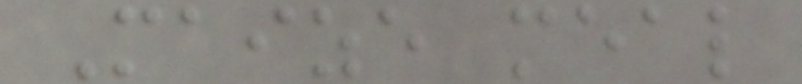Maize meal
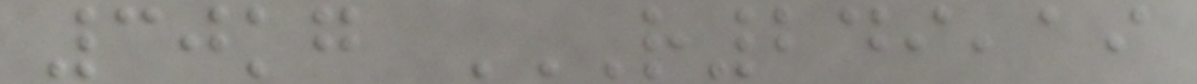30kg R249,19
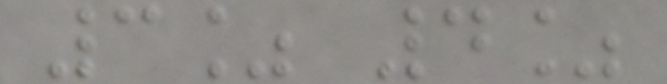3% 4%
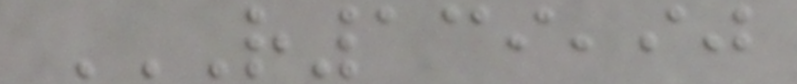R139,90
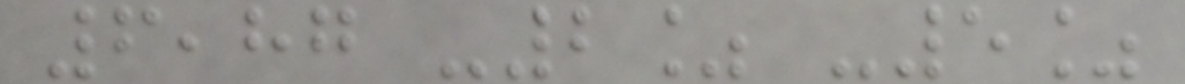6,87 -2% -5%
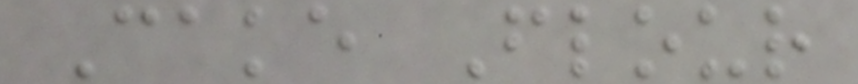Cake Flour
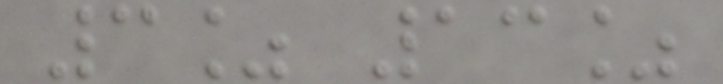3% 13%
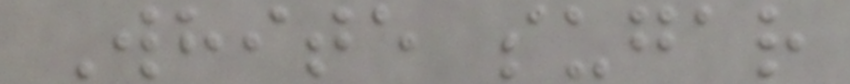White sugar
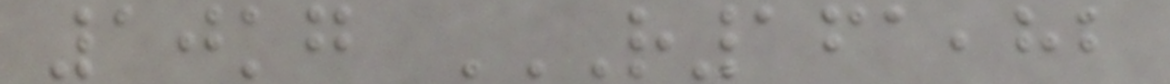10kg R161,82
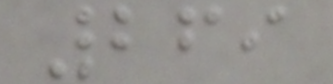269
